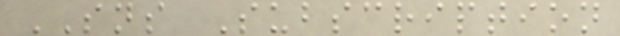SNS Subscription
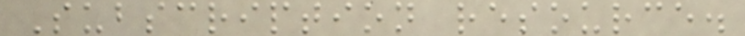Subscription resource.
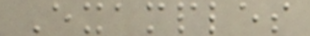Examples
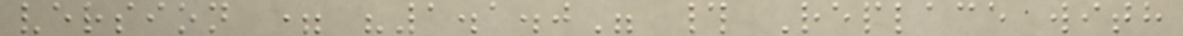version = "1.1.0" # Replace with
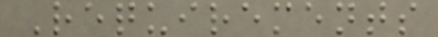Requirements
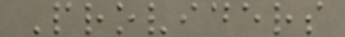Providers
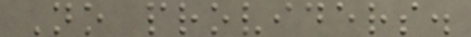No providers.
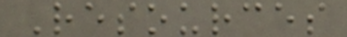Resources
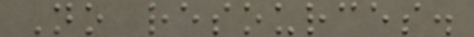No resources.
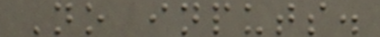No inputs.
